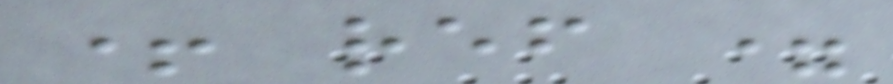+ ref =
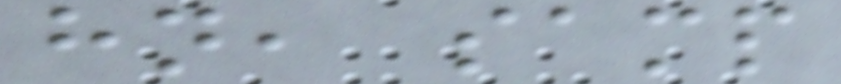hn, samp
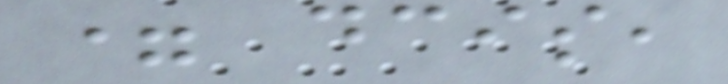= dcis,
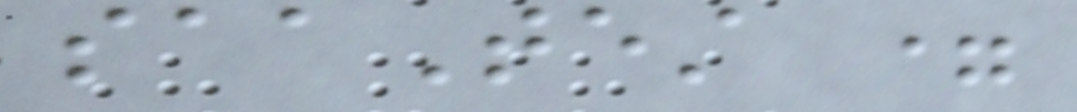saaTest =
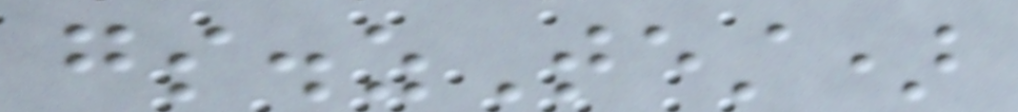gs.zTest)
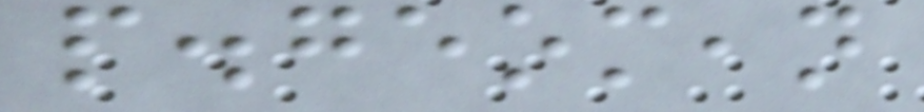p.geomean
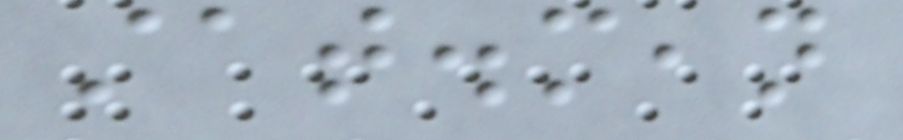stat.mean
